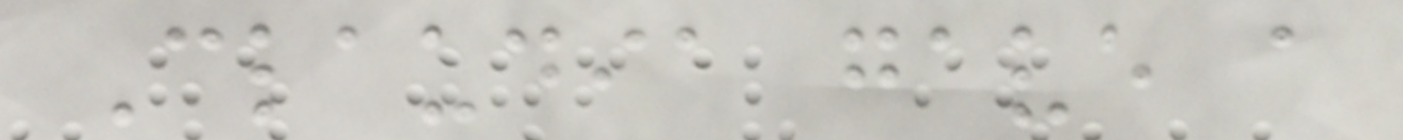Claudia gave a
